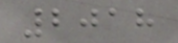2018
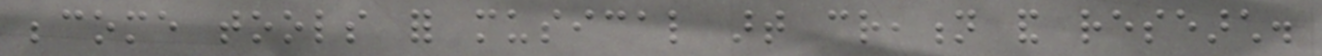become tools for musical art creation and research.
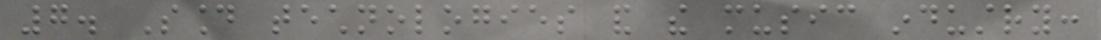7. Sound technologies and the music industry:
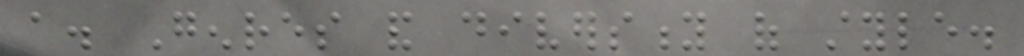a. Genres and diversity of style.
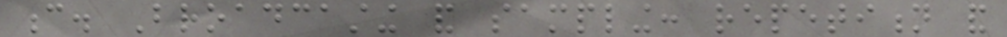c. Broadcasting and sampling: repetition and
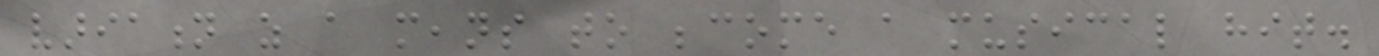variation as a means to become a musical hit.
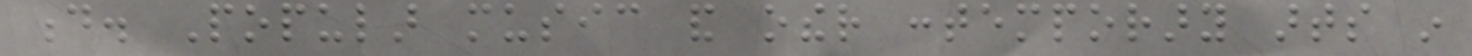d. Popular music and other contemporary arts in
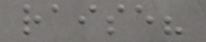raise?
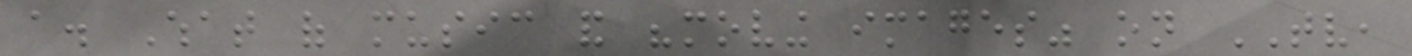a. What of music and "moving images" on TV,
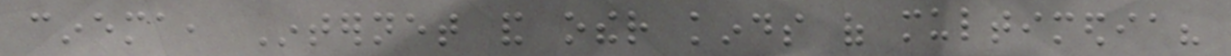cinema, Internet and other kinds of multimedia?
